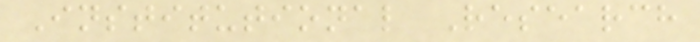Institutional Research
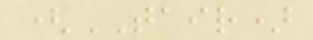(TAIR)
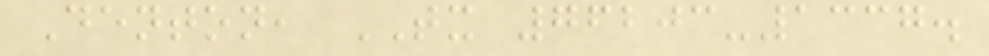Denton, TX 76203-1337.
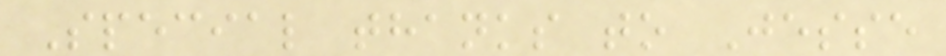Special thanks to Jesse
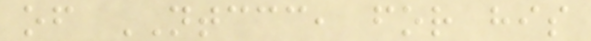of NTCCC, for his
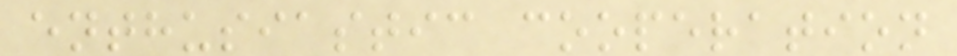enthusiastic cooperation
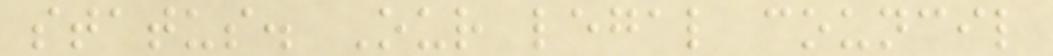status. Our legal council
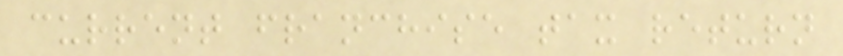current franchise tax return
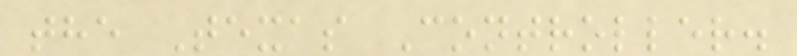the Texas Controller.
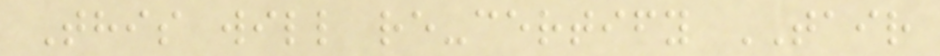This will re-certify TAIR
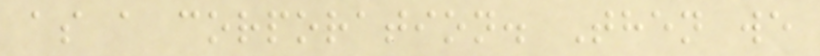as a corporation. Then we
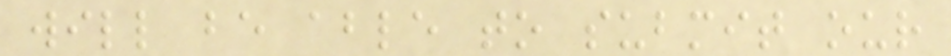will be able to submit our
